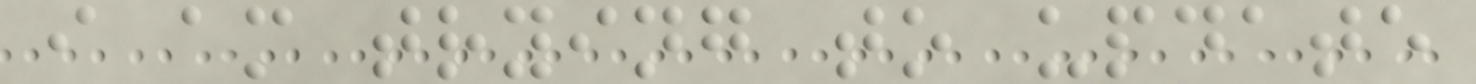i am trying to update
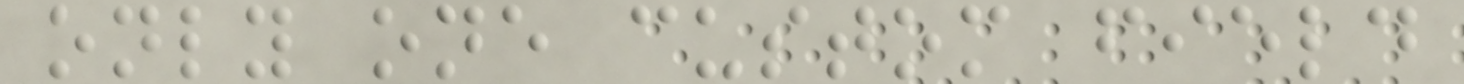only one custom field
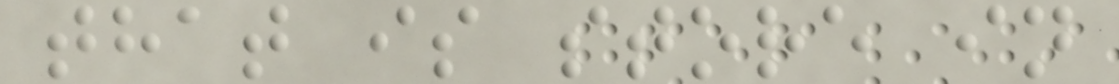that is store in
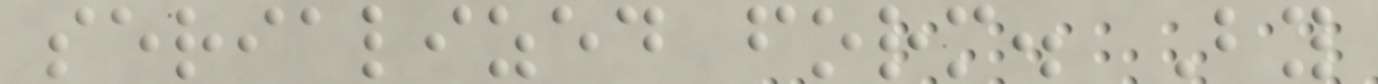serialized form. By
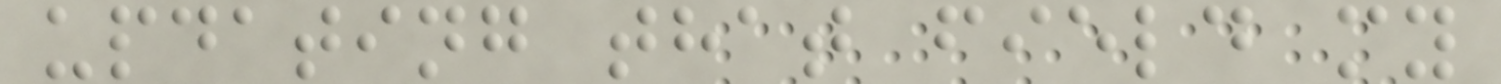updating that field my
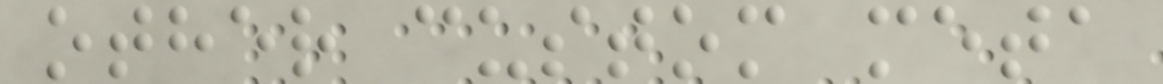other custom meta
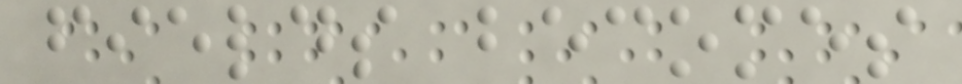fields becomes
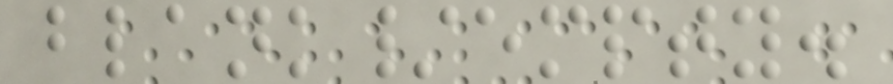blank/empty.
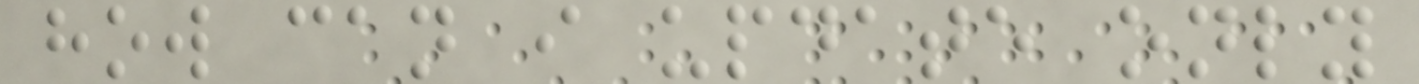how can i update only
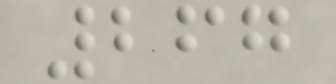267
